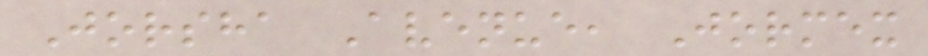Jorsha Avenue, Jormex
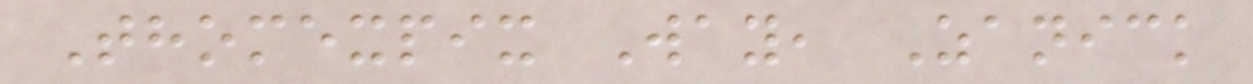Thomexpix Way, Zanick
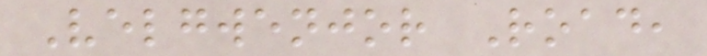Velgwenjor Road,
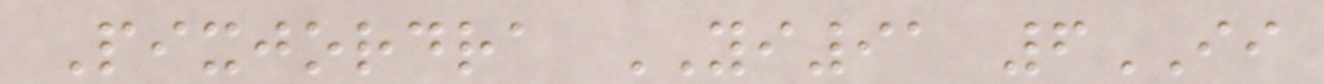Pixjordra YI91 6II
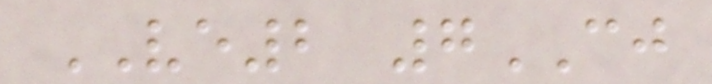VE2 7CJ
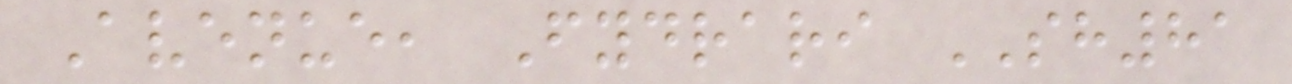Avenue, Fydrari SH81
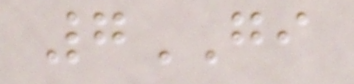7GI
